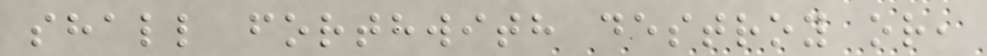shall forthwith destroy or,
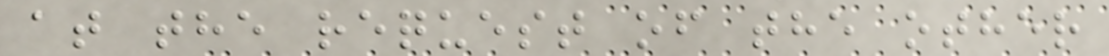at the request of the other
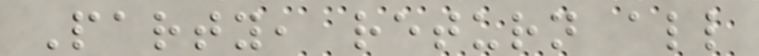Party, return all
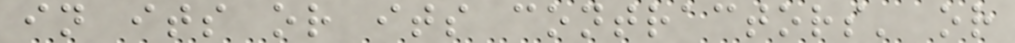in its or its contractors' or
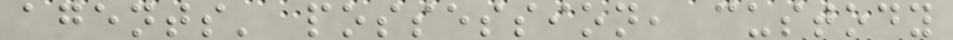agents' possession, custody
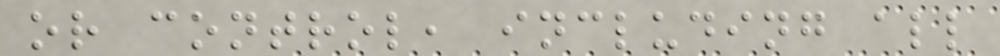or control, including all
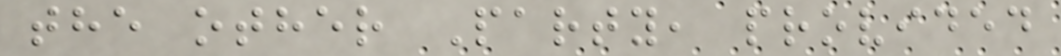the other Party, provided
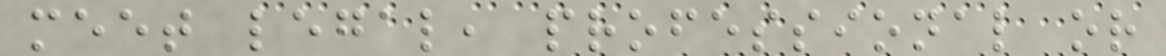meet legal, professional or
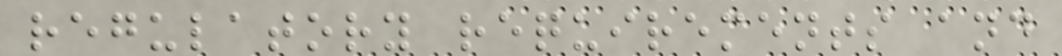regulatory requirements and
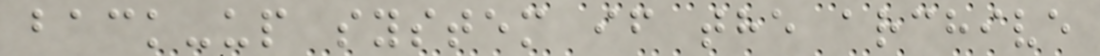back-up system if the archive
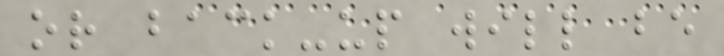or back-up will be
